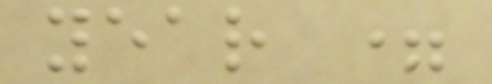year =
